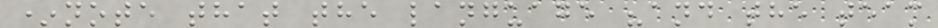*note that the language "and the team
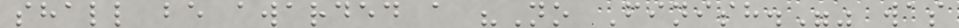shall be awarded a "No Finish."" was
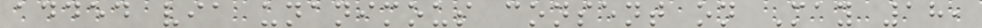added via unanimous consent on May 18,
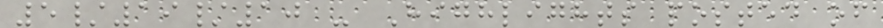5/19/10 - Highlights posted of
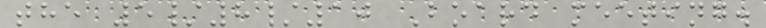the 5/8/10 Board meeting.
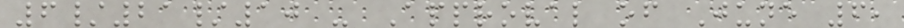6/21/10 - Approval of June 6,
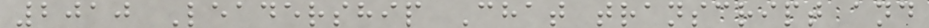2010 Leadership Chat transcript and
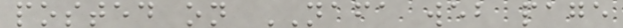posted on NAFA web page
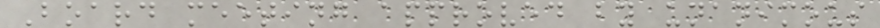Board meeting approved by unanimous
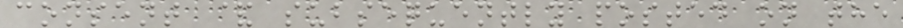consent & subsequently posted on the
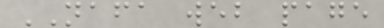NAFA web page
